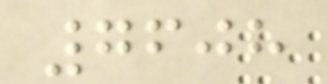7608
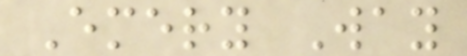Emery Way
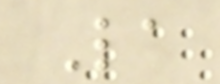La
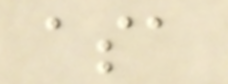asa
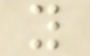y
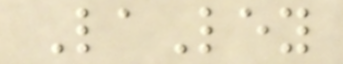LaLey
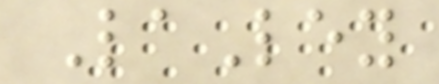LaLey
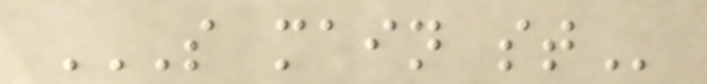S MAIN ST
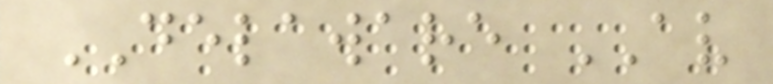DELAWARE AV
